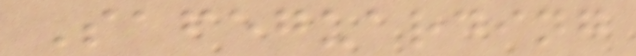Safeguarding
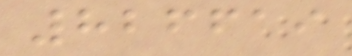826619
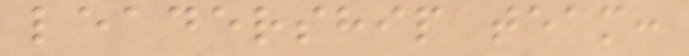leadership team:
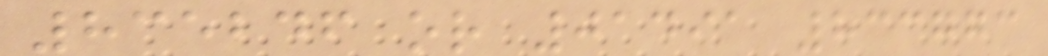835246 or 01491 833773
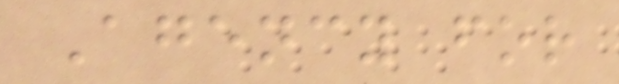Agency for
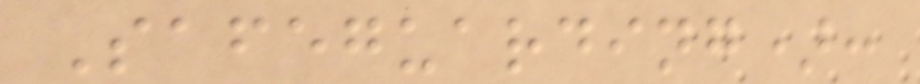Safeguarding):
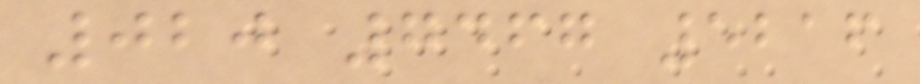020 7467 5216
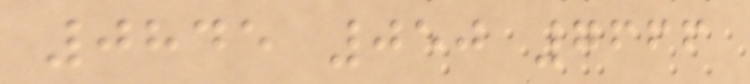0845 050 7666
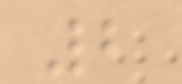2
